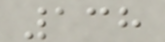138
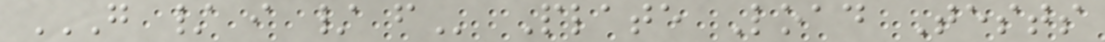G / I / F Plate Load Tests
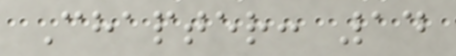Chapter: 14
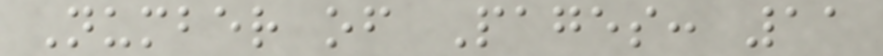Number of Pages: 11
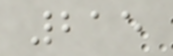215
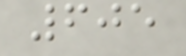605
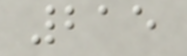215
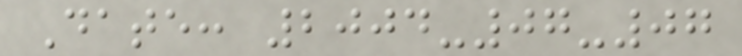Date: 2004-07-07
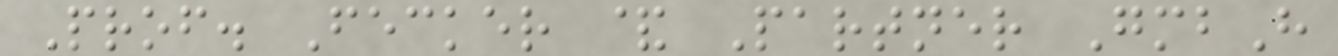Prof. Fecker & Partner GmbH
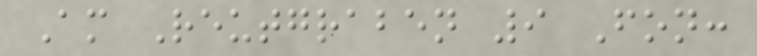Am Reutgraben 9 Fon:
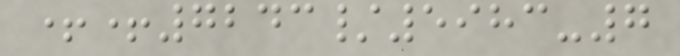++7243/5983-7
